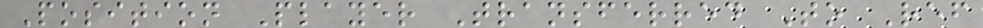Position Player Transferred To Ref
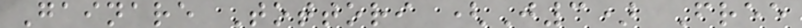Gainare Tottori (J3) Free
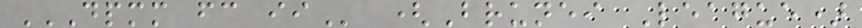DPMM FC II (Brunei League)
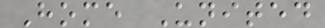Home United
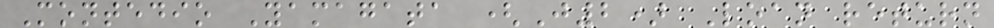Montedio Yamagata (J2) Loan return
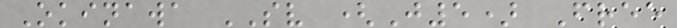Okinawa SV (J5) Free
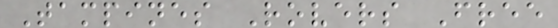Tampines Rovers Free
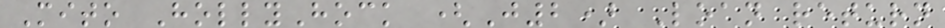Mito HollyHock (J2) Loan return
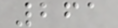261
